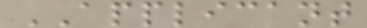APPLICANT
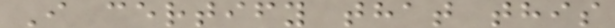I certify that this
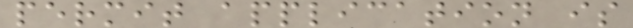permit application is
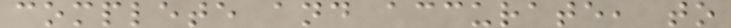complete and accurate, to
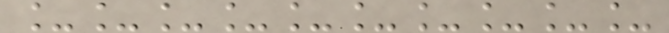__________
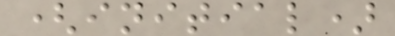(initial)
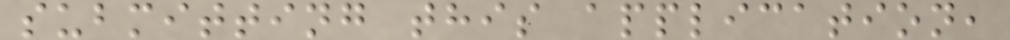submitting this application,
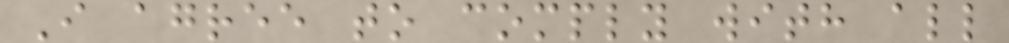I agree to comply with all
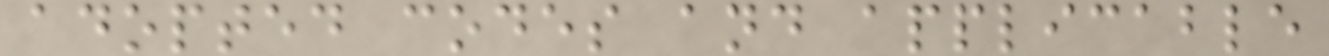adopted codes and applicable
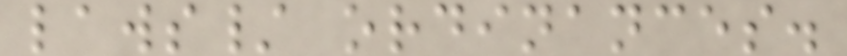laws/ ordinances.
